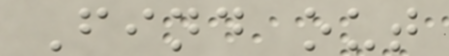Find out
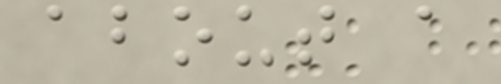about a
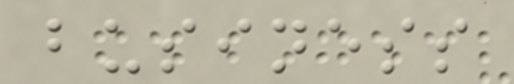business
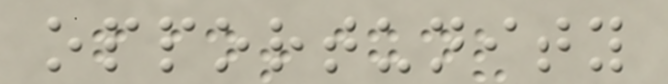opportunity
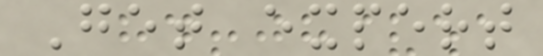Get expert
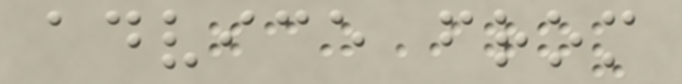advice from
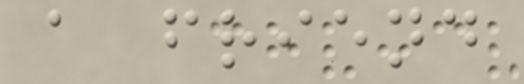a friend
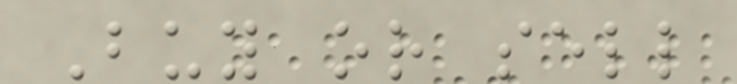Buy or sell
